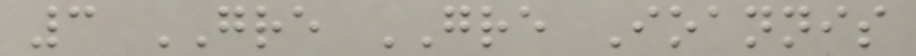3 GRE GRE Ioannis
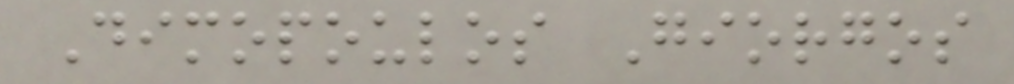Dimopoulos Giorgos
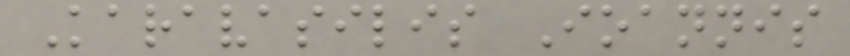Karavasilis Ioannis
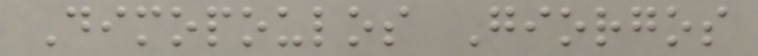Dimopoulos Giorgos
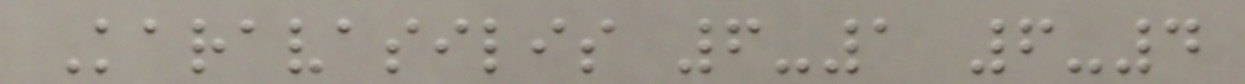Karavasilis 6-1 6-4
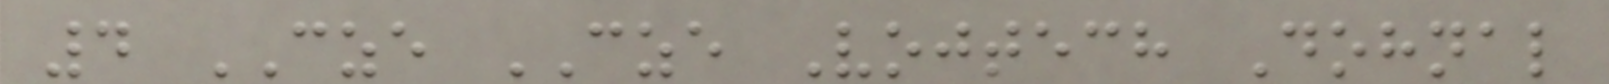4 CZE CZE Vojtech Dohnal
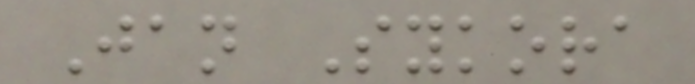Jan Sykora
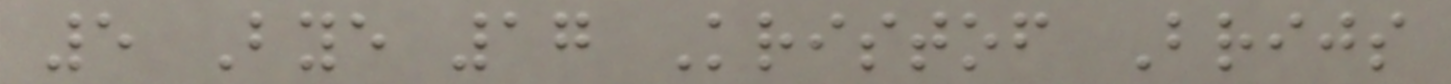5 Bye 17 Kristof Brijs
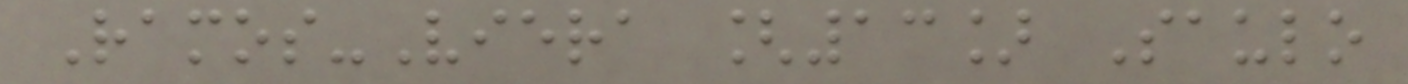Ramos-Viera [13] Saulo
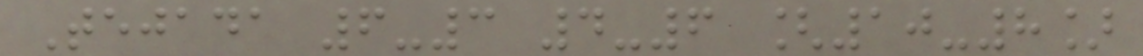Tejada 6-3 4-6 [10-8]
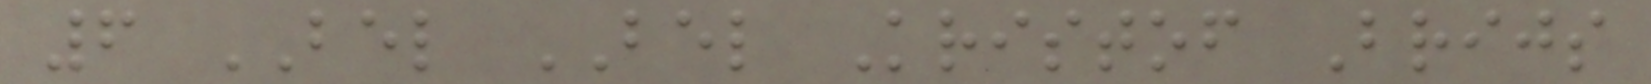6 BEL BEL Kristof Brijs
